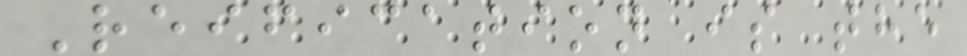Reification is the
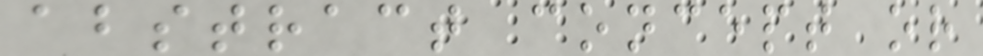abstract concept or
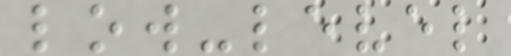low-level
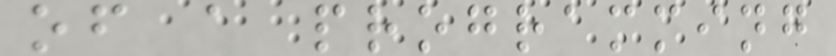of a programming
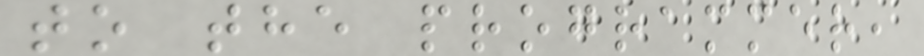to the programmer,
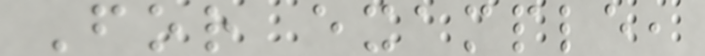For example,
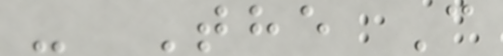- The C
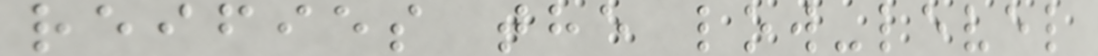reifies the low-level
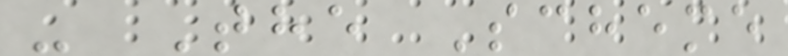- The Scheme
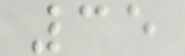35
